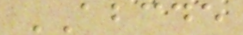ABCDE
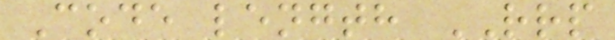Code length RRP
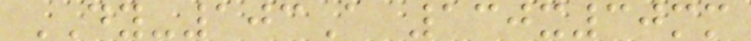DY-103A 130x30mm
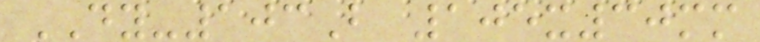DY-103B 105x30mm
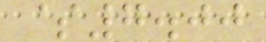$7.00
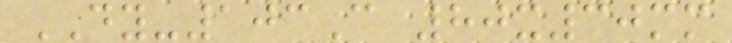DY-103C 80x30mm
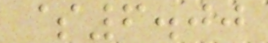$6.00
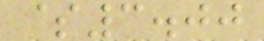$3.00
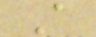A
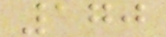170
